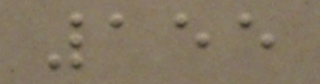155
